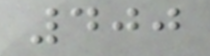400
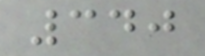340
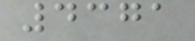4371
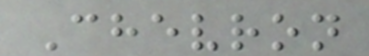Chevron
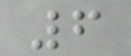6
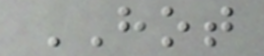HOT
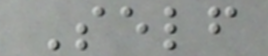Self
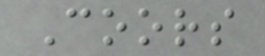Coors
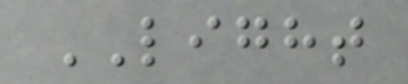LIGHT
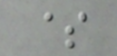$
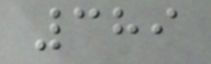389
